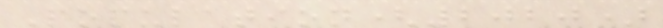Population(2020)
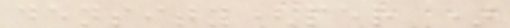density(per )
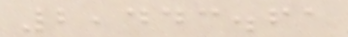2,443.61
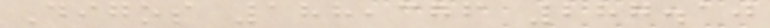Digos 188,376 287.10
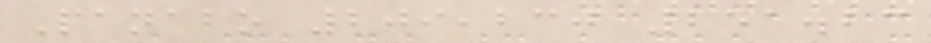Panabo 209,230 251.23
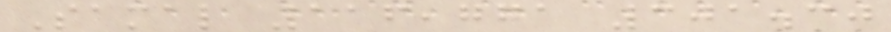Samal 116,771 301.30
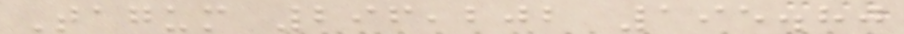Tagum 296,202 195.80
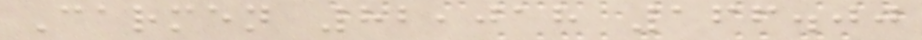Carmen 82,018 166.00
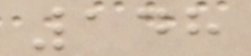148
